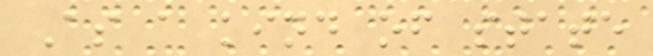As a kind of state
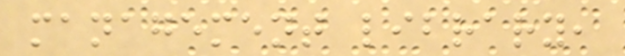management library,
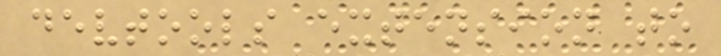devtools extension to
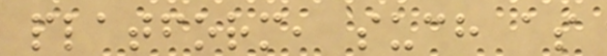platform, such as
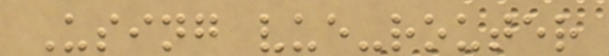Using vue-router
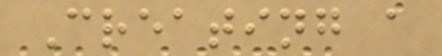Creating a
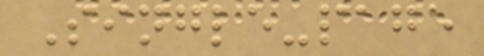Single-page
